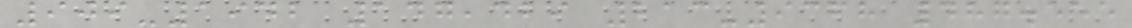909-1942 147,429 213-9368 487.555
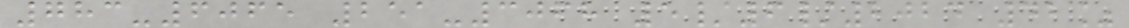783-6065 251-3068 5/6/2024 42%
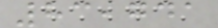83,741
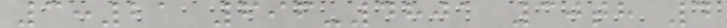3:21 696-4801 30th 4
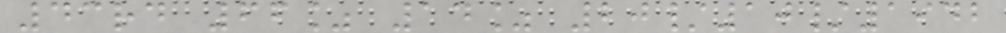43rd 66% 14% 20/10/1942
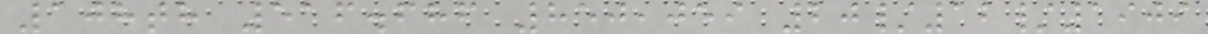108th 516.686 850,059 20/12/1909
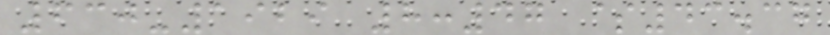630-1929 8:47 $43.37
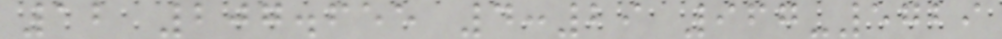12 207.655 4:29 967-5729
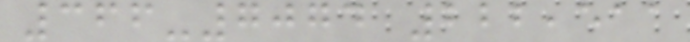366-7074 222,511
